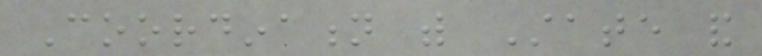Coordination with State and
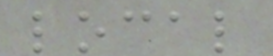local
